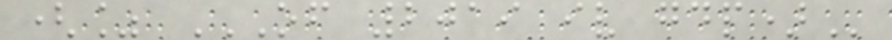(% OF 2019 IV GDP)
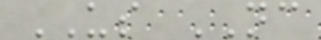US NC
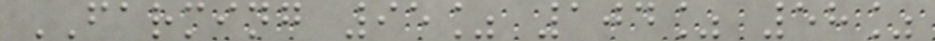FARMING 95% 104% 58%
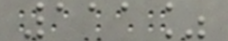111%
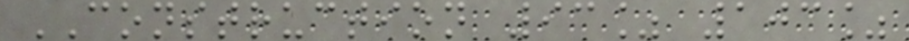CONSTRUCTION 93% 103%
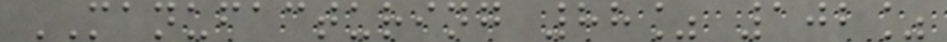MANUFACTURING 88% 102%
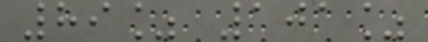89% 101%
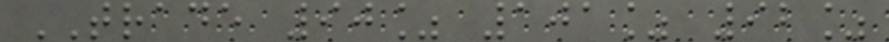TRADE 90% 101% 92%
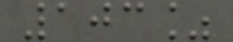103%
